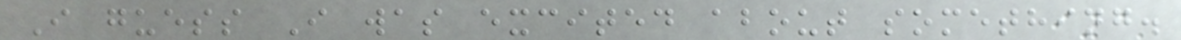I guess I was excited about something.
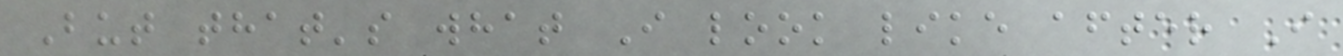But that's what I look like after I
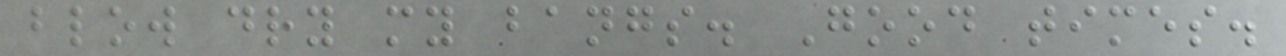blow dry my bangs. Good times.
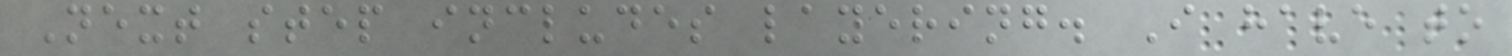Next step includes layering. I have to
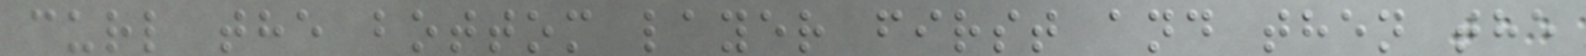curl the bottom layer first and then the
